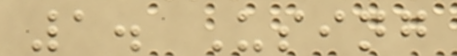1. Using
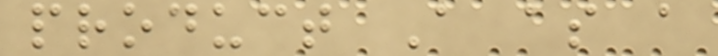product A as a
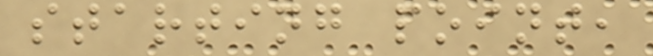starting point,
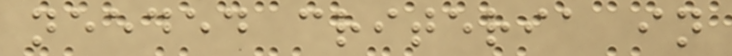needed criteria in
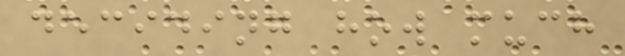deciding how much
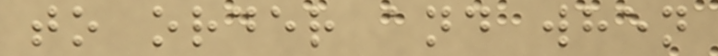to order and when
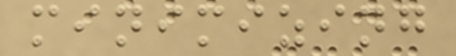minimizing
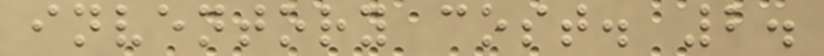inventory cost. 2.
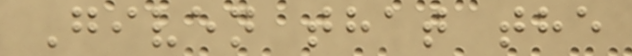Given that the
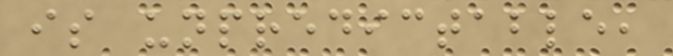is unpredictable,
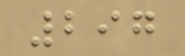297
